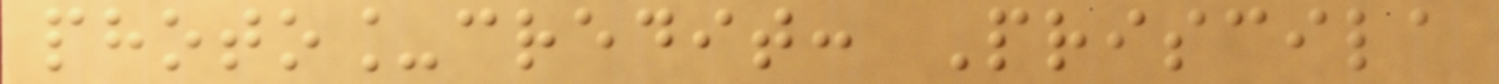photo_credit: Priscila
